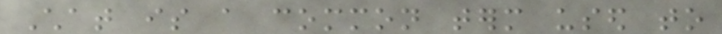Chat is a common term used to
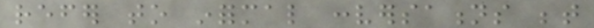refer to informal conversations between
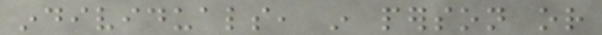individuals, in person or
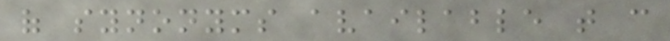of synonyms available that can
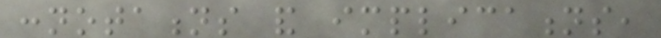connotations and implications,
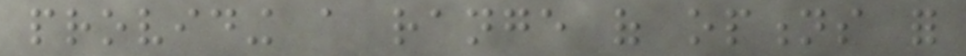providing a range of options for
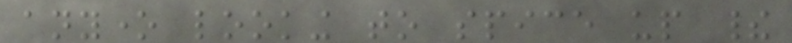anyone looking to spice up their
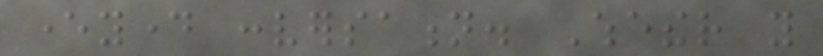everyday conversation. Whether you
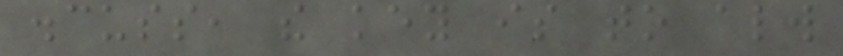discuss, the key is to always
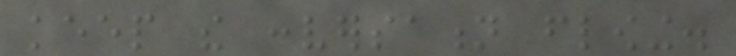keep the conversation flowing.
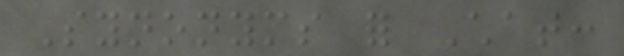Synonyms for Chat:
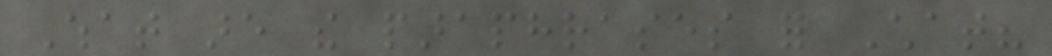What are the paraphrases for Chat?
